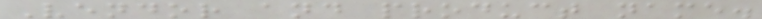Vendor and product name.
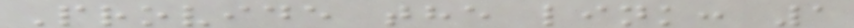Provide the link: 1
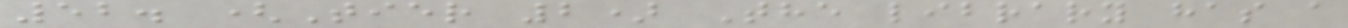52. (Tier 2) The library has a
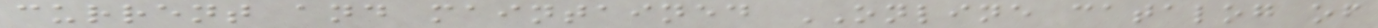current and maintained ONLINE catalog of
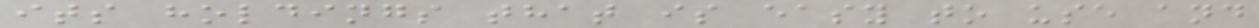its holdings that is easy to use and
